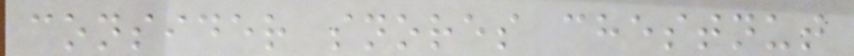consider snores chestnut
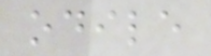odile
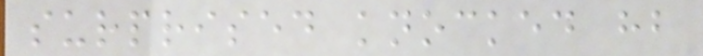surprised knocked hb
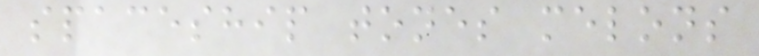spaceship tones melons
